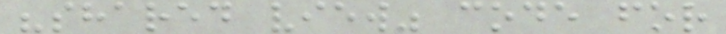"shared view" code for
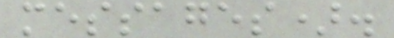messages).
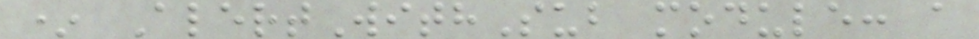* AlertWithSub module: a
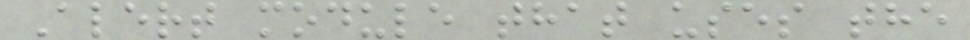Alert module that uses the
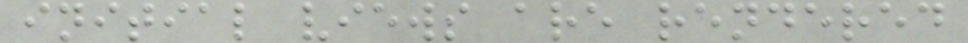initial views are rendered
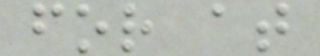for at
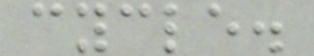cycle.
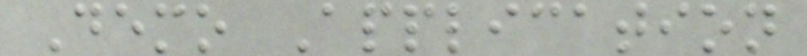Demo Application
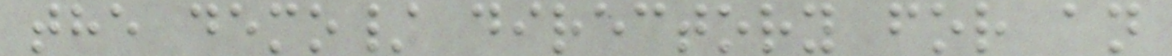the demo/ directory for an
